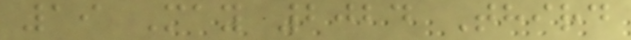19 May 2024 Third
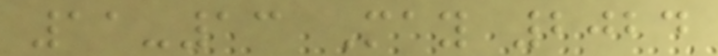11-13 May 2024
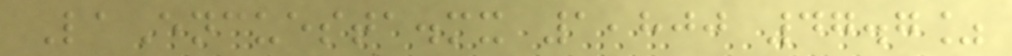LaEncuesta.mx 1,800 47.7%
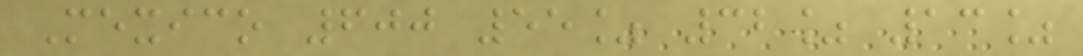Mexico 600 55% 32% 13%
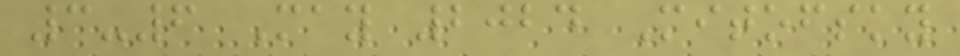3-6 May 2024 Mitofsky
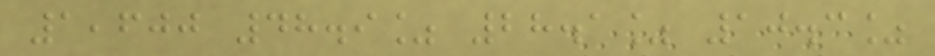1,600 48.9% 28.1% 10.3%
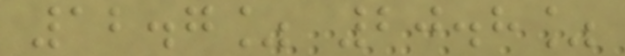12.7% 20.8%
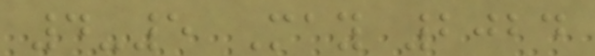4-5 May 2024
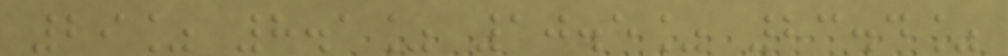29% 8.1% 10.5% 23.4%
